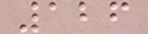126
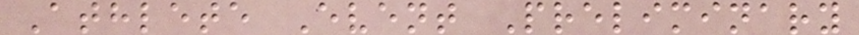Athlete Event Preliminary
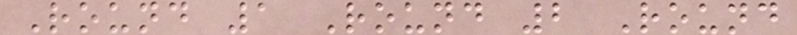Round 1 Round 2 Round
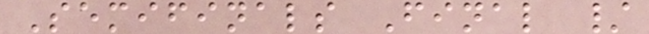Semifinals Final /
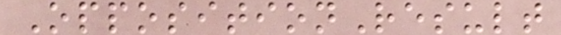OppositionResult
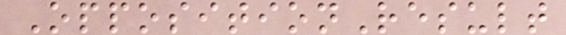OppositionResult
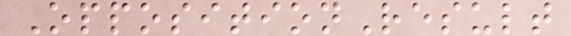OppositionResult
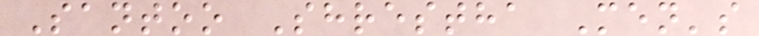Santoo Shrestha Men's
